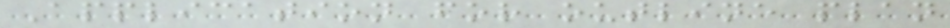Application for outline plan
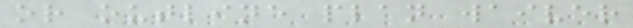or outline plan waiver
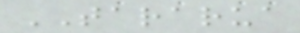TARARUA
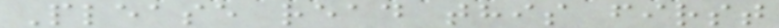Please read this first
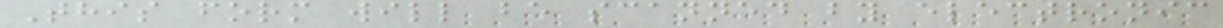This form will be scanned by electronic
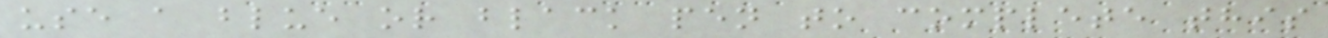use a blue or black pen to complete this
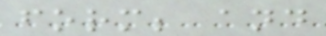form; and
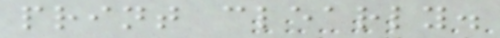print clearly.
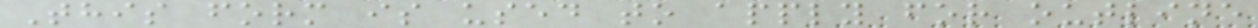This form is used to apply for outline
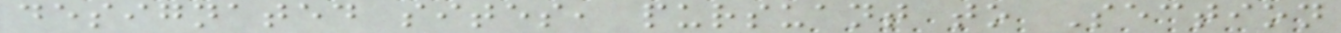designated sites, pursuant to Section
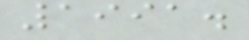1991.
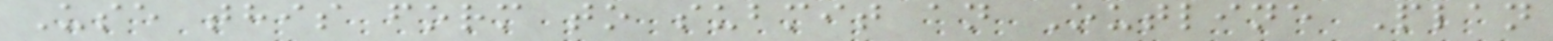Use this form to submit an Outline Plan
